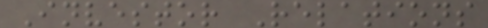Investor Relations
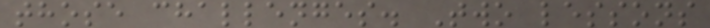those challenges. Two lessons
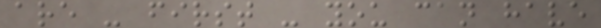are - first - you can have
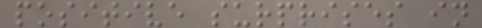positive surprises in
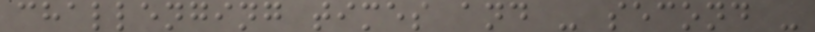challenging times and - second -
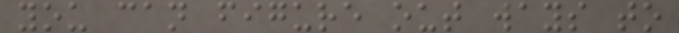you can figure out ways to
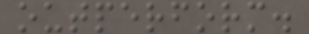outperform.
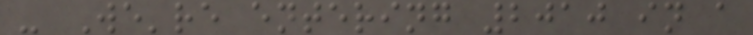- We're entering 2010 in a
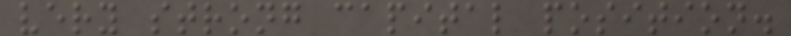very strong capital position.
